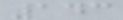143
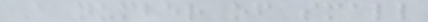A number of small
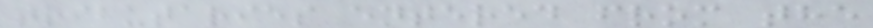tributaries entered from the
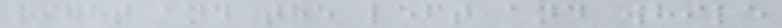right and the left and while
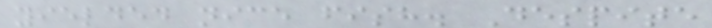yielded nice fish. Despite
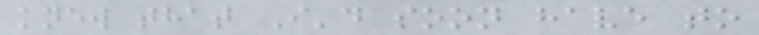knew that I'd soon have to
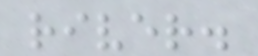river.
